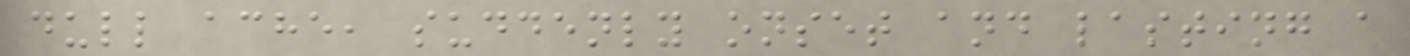dull ache, suddenly onset and lasting a
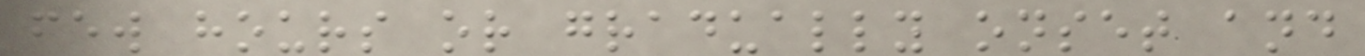few hours or gradually onset and
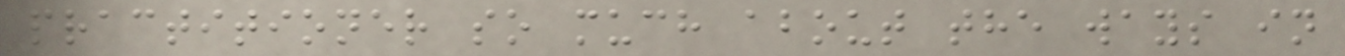practitioner so much about the ways in
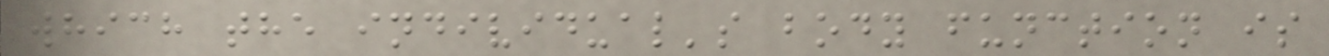which the individual's body function is
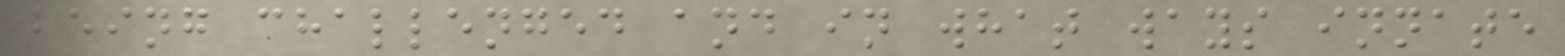being challenged and in what ways innate
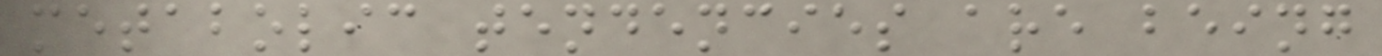metabolic tendencies are being
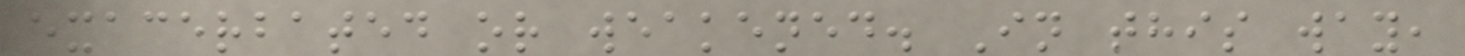exacerbated or weakened. In this way,
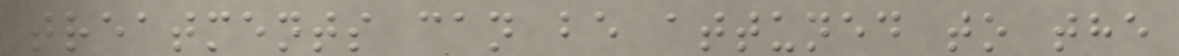treatments can be attuned to the
